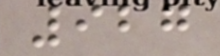927
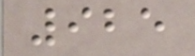925
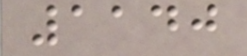1140
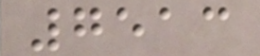7513
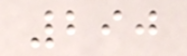290
